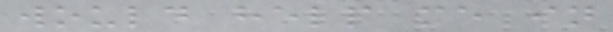would help me in
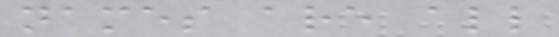names are all
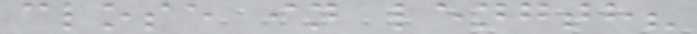close in length?
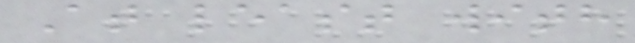At least with
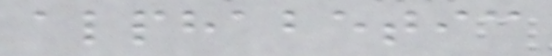alphabetic
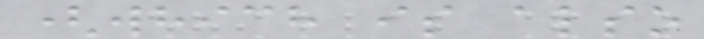(which is also
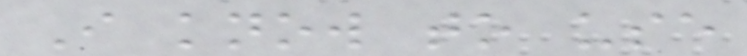I know to use
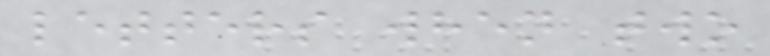letters when two
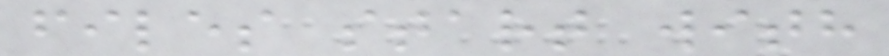files start with
